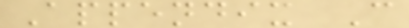Appendix C
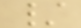/
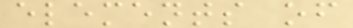elements of
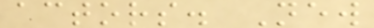actors. New
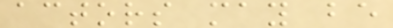actors may be
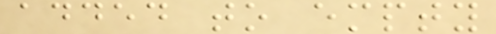added to empty
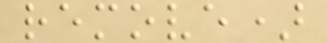remove)
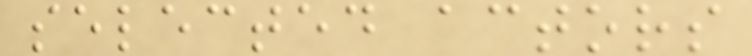selected actors
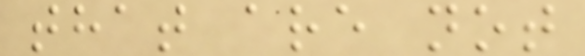that are not
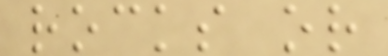rocks or
